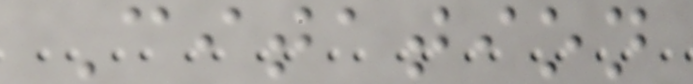Citation
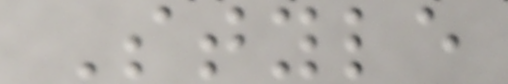Style
